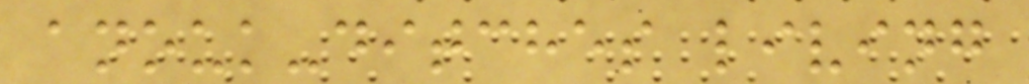anouk-ditches living
